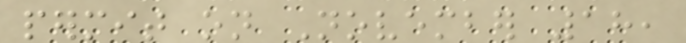permit on November 18,
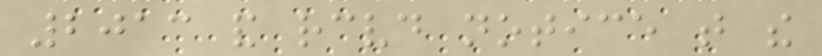2013 and received notice that the
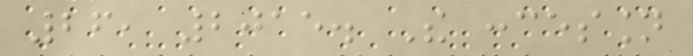26, 2015. The concession
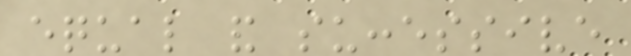equal and successive
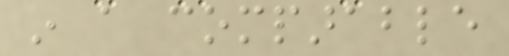in a comparable
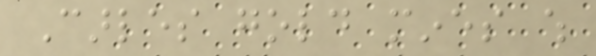Carles gold mines which
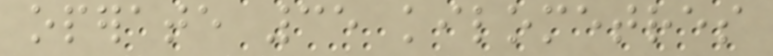operate 35 kilometres
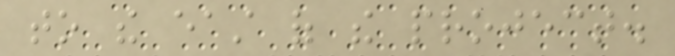to the east of the project.
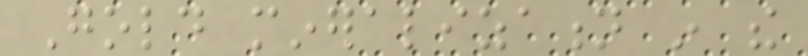Gold mineralization in the
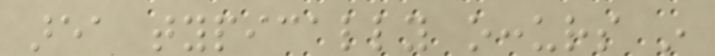area typically occurs in
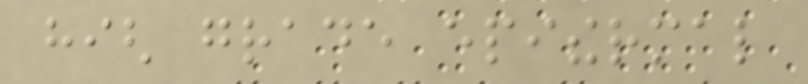high grade epithermal
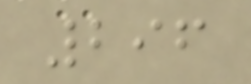296
